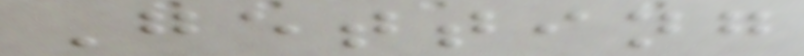Getting
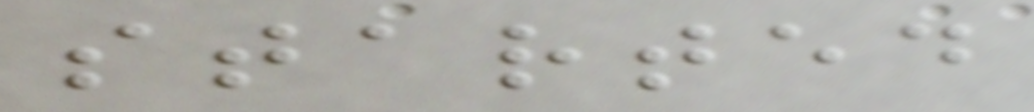started
